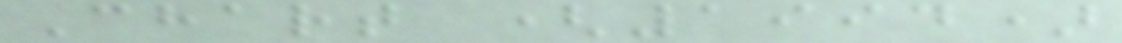Chart (1994)
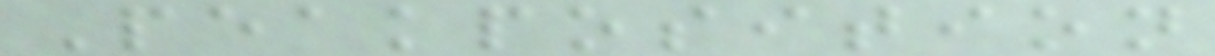Peakposition
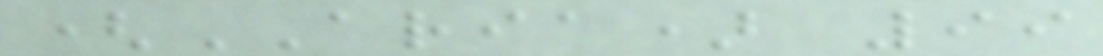(ARIA) 99
